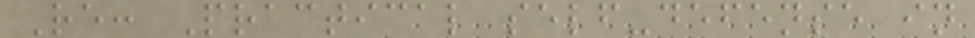Re: Practical self-defense in
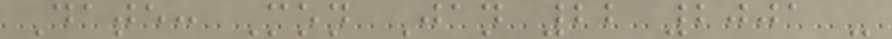Date: Mon Jan 22 2001 -
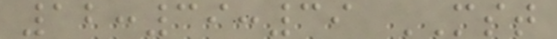12:39:39 MST
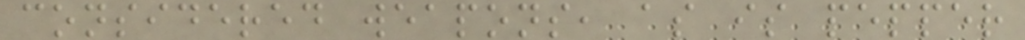considered weapons, as is pepper
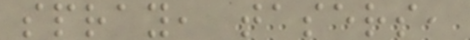spray, tasers,
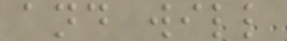and will
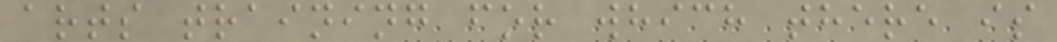arts training for which there is
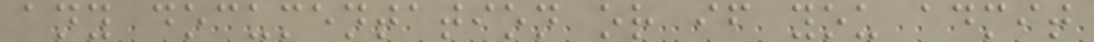any documentation or if you admit
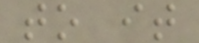to it
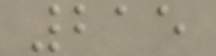215
